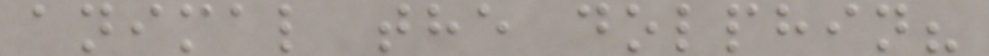animal the dolphin?
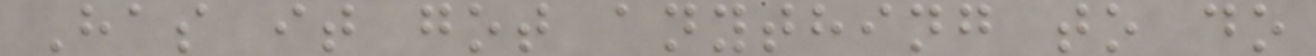Has it got anything to do
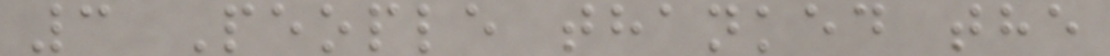3 People thanked the
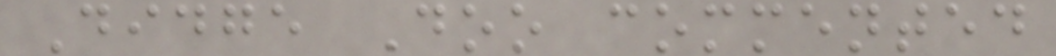Didge Doo commented
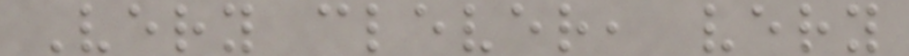Very clever, very
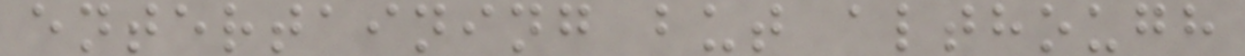entertaining but although
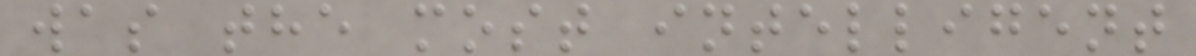was the most intelligent
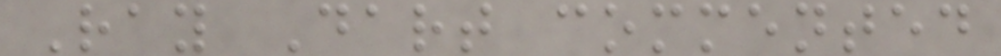Ray Dart commented
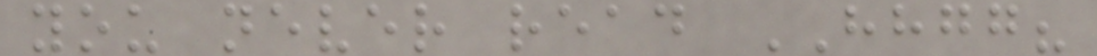you never read HHGG?
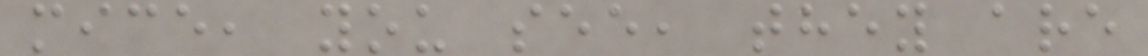mice, you see, they are
